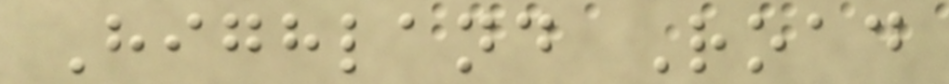Highland Road
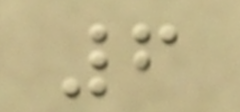6
